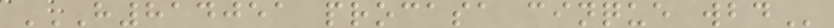H814051 PROCASA CINQUE WBD
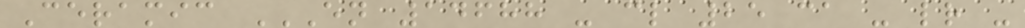Ceramic EN 14688 - CL 25 CA - LR -
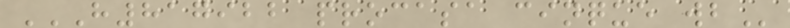H817922 PROCASA CINQUE WB
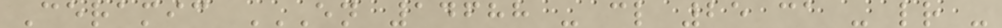Ceramic EN 14688 - CL 25 CA - LR -
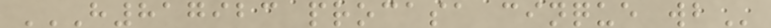H817923 PROCASA CINQUE WB
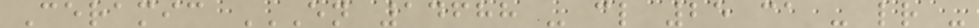Ceramic EN 14688 - CL 25 CA - LR -
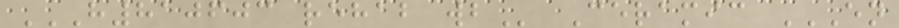H810603 REHAB WB Ceramic EN
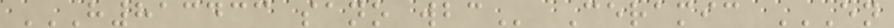H813433 SANO WBC Ceramic EN
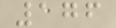176
